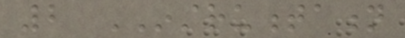2 INSTRUMENTATION
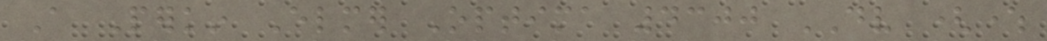A Perkin Elmer Optima 4300 DV (where
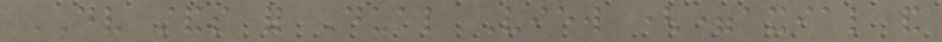DV stands for Dual View (=axial and
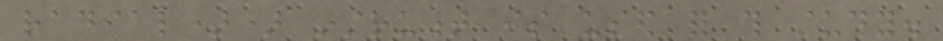radial)) instrument is used for this study.
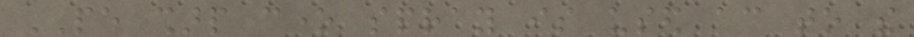PE sharp cone spray is used according to the
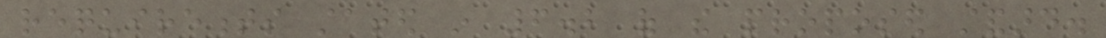requirements stated in 6.2 of the proposed standard.
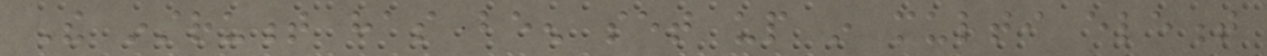The instrument has been set up in multi element
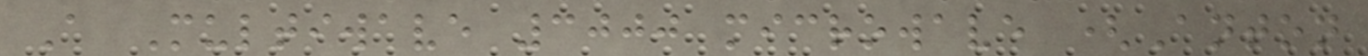A Multiwave 3000 microwave (Anton
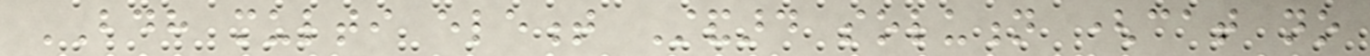BDH multi element Standard solution (cat no
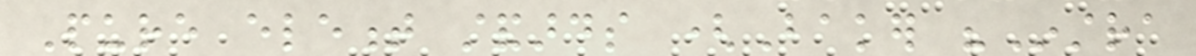Pure element standards (Baker "Instra
